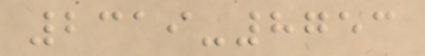2319-8753
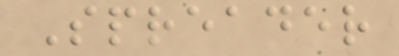Spreader
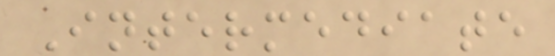Intermediate
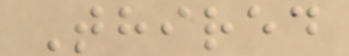Thired
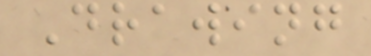Drawing
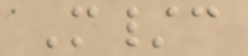M/c
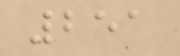251
